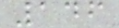146
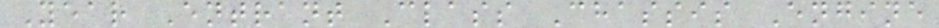Year Entrant Class Chassis Engine
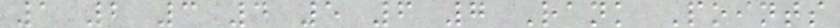1 2 3 4 5 6 7 Rank Points
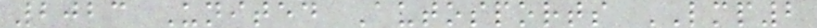2023 United Autosports LMP2
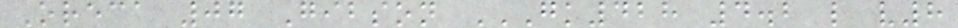Oreca 07 Gibson GK428 4.2 L V8
